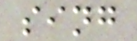sing
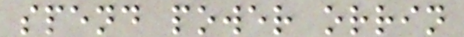spend power orrin
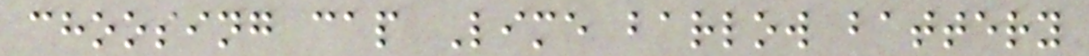choosing cap Lime barlow battery
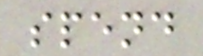spend
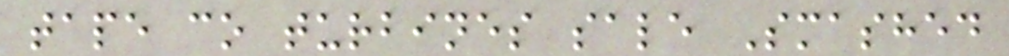tape co turbines sale Smashed
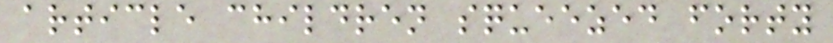article children squeezed forty
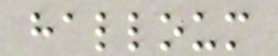halloum
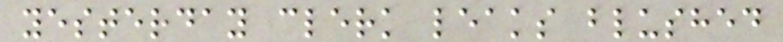yesterday clerk leaks blushed
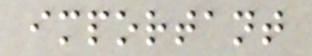important
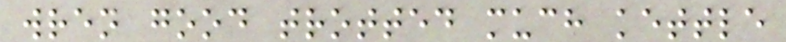wren good trotted much kettle
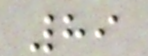89
